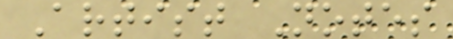Artist Notes
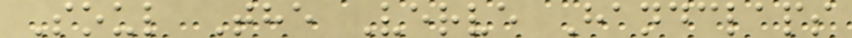Soul The Verve Handclaps
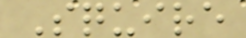Squire
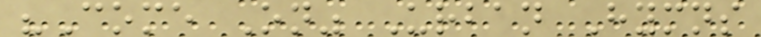"Come On" Urban Hymns
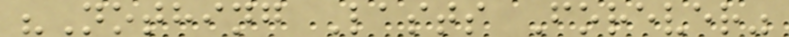"Nothing Lasts Forever"
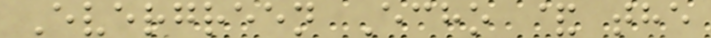Evergreen Echo & the
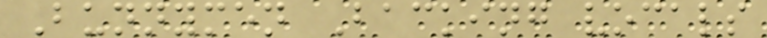Bunnymen Backing vocals
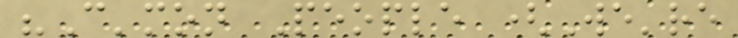"C'mon People (We're
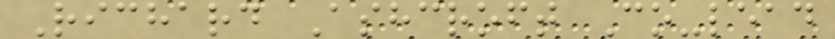Richard Ashcroft Co-lead
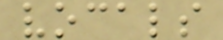vocals
